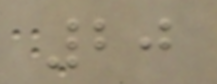20
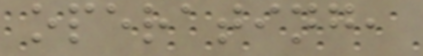operating,
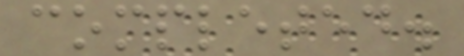completed.
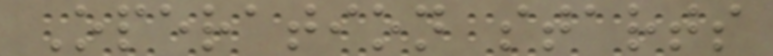Operation starts
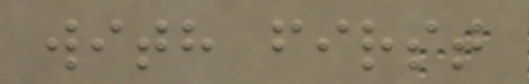with first
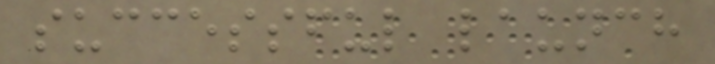successful launch
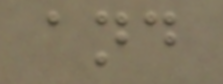and
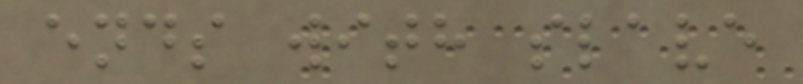ends with slave
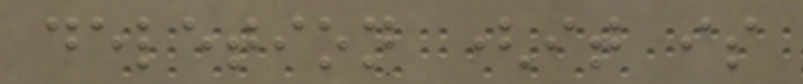deletion (it is
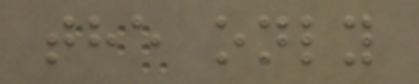the only
